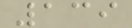139
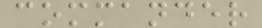commander
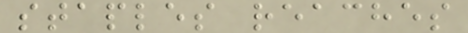staples reaches
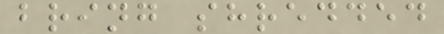bring shredded
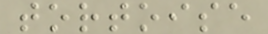tortoise
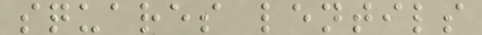squares lentils
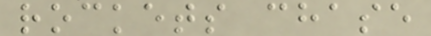rockets chase
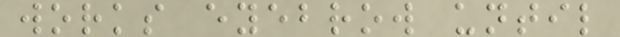works eyebrow until
